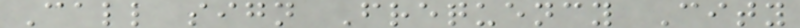Call sign Frequency City
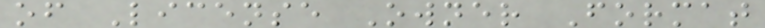of License Owner Format
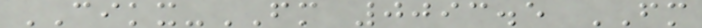CIKX-FM 0093.5 FM
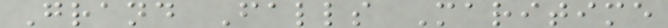Grand Falls Maritime
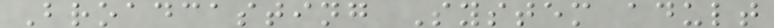Broadcasting System adult
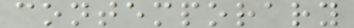contemporary
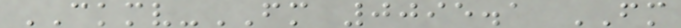CKMV-FM 0095.1 FM
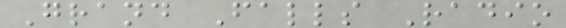Grand Falls Radio
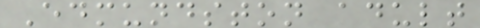Edmundston adult
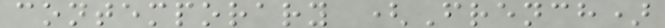contemporary (French)
